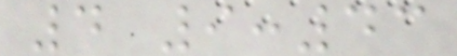4 9:43
